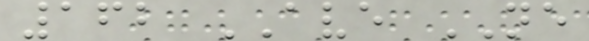162 AVE NE
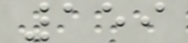159
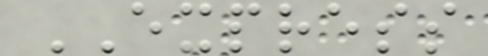EXPRESS
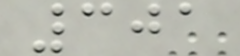301
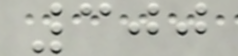300
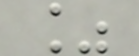%
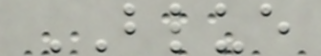BLUE
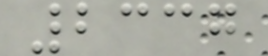2337
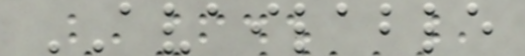AVAILABLE
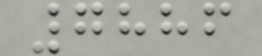7886
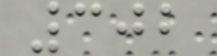302
